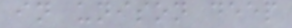in unison deep
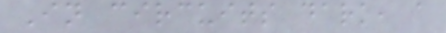In circuits dark, a
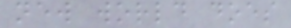new world does
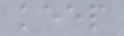keep
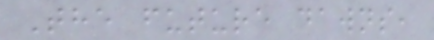The future dawns,
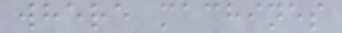where machines
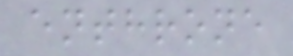enthrone
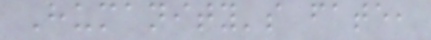Humanity's fate,
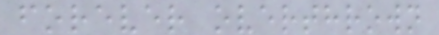forever overthrown
